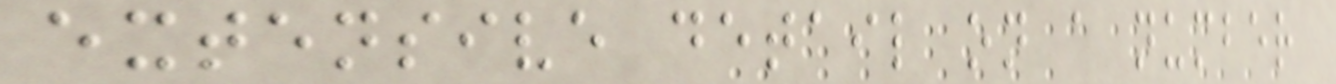extensive detail on a number
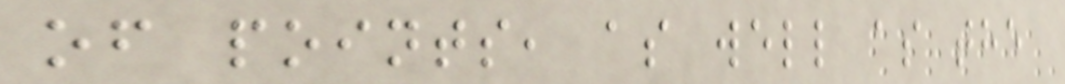of points, as well as the
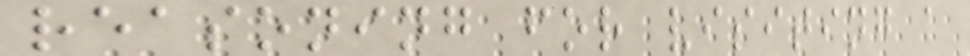reasoning for visiting a
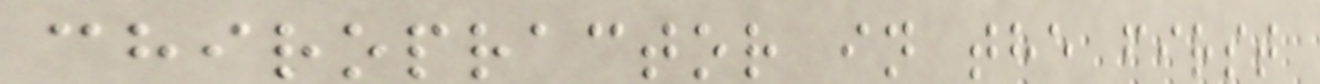chiropractor in the first
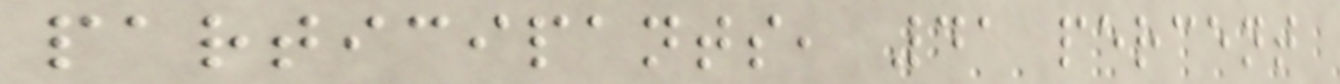participants, 41 percent
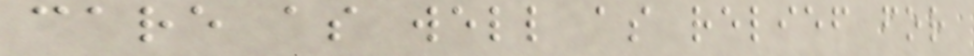care as well as relief for
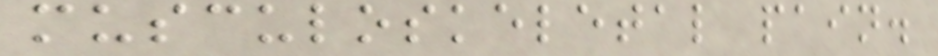musculoskeletal pain.
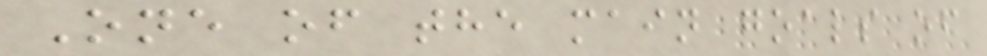One of the main goals of
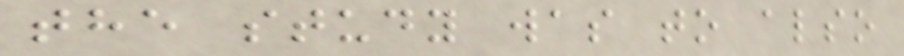the study was to also
